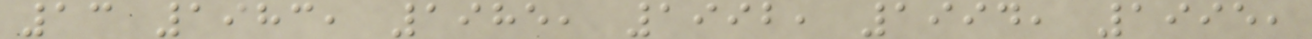13 1983, 1985, 1992, 1994, 1995,
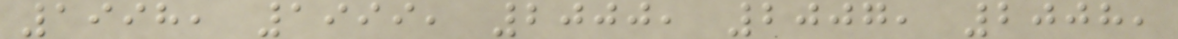1998, 1999, 2000, 2007, 2008,
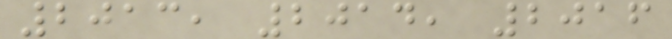2013, 2014, 2016
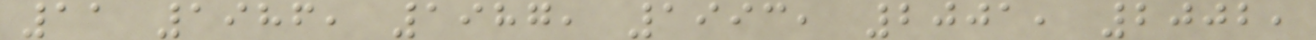11 1986, 1987, 1993, 2001, 2002,
